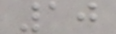10
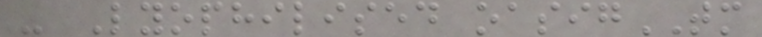- Lyophilised oasigTM
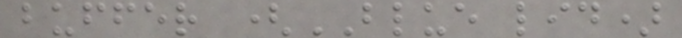buffer (BLUE lid)
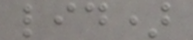lid)
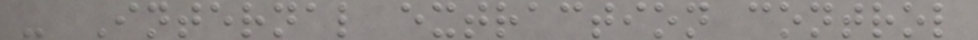- Internal extraction control
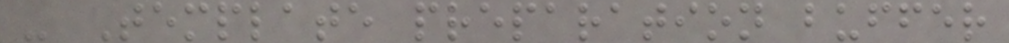- Template preparation buffer
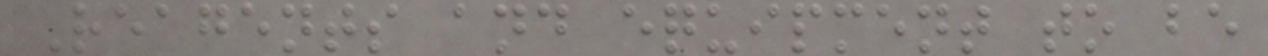Reagents and equipment to be
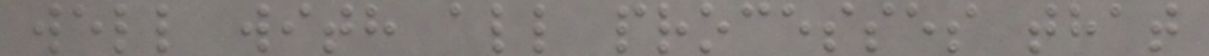well with all processes that
